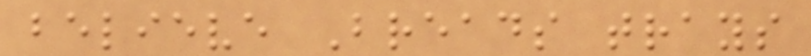believe Breads trays
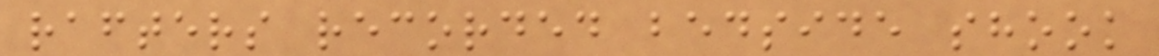rafters recorded bedside shook
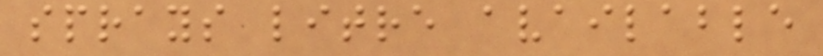sprays litre available
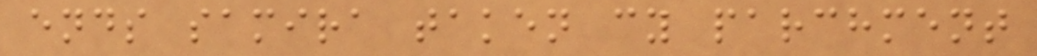ends samira taken cy parchment
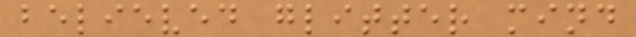believed glitter mind
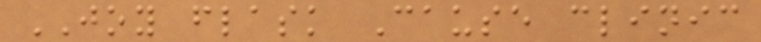JOY flask Cause clinic
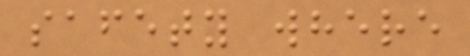safety where
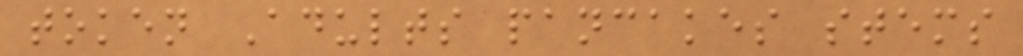token Adults pancakes stems
